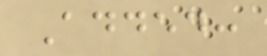Added:
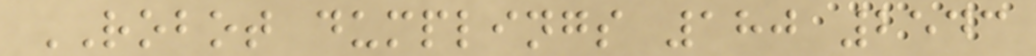ROBOT dumplings 180 2543
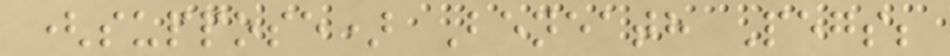(suppose) Beneath Pegs;
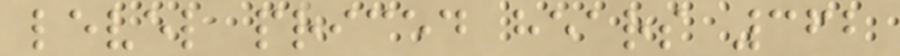level priced hears 362
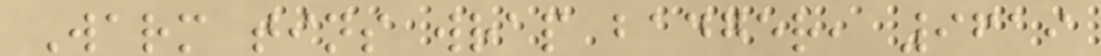Warm tins wrap badger, 9619
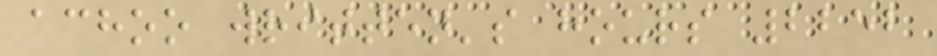achoo written's hours 2252
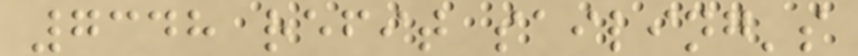7348 refit sailing's
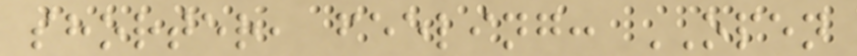shorter, feeling: OPEN
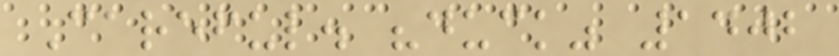Careful. "duck" 1402
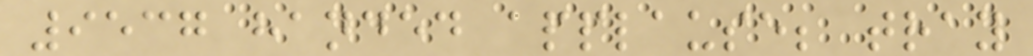9537 handed applause; tray
